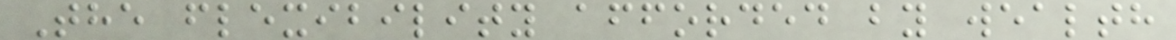The flexibility afforded by wealth
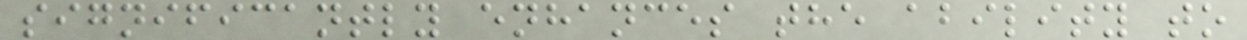significantly enhances the ability to
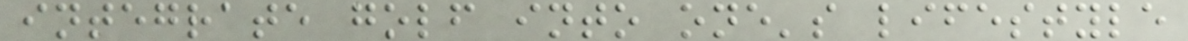integrate golf into one's lifestyle
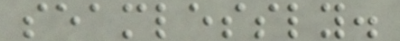seamlessly.
